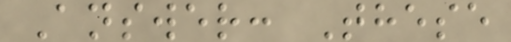Answer: These
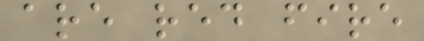are red fire
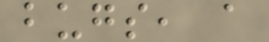bugs, a
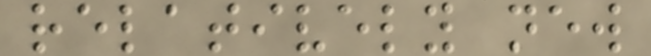relatively new
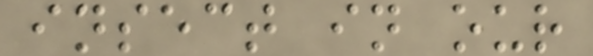insect in our
